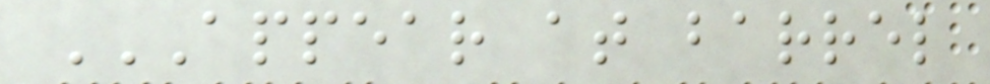APPEAR AT BARREL
